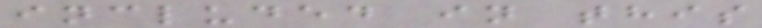included in this
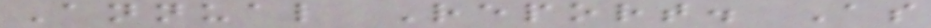Annual Report. As
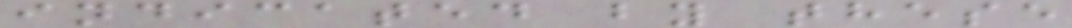indicated by these
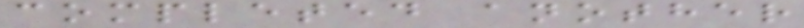completed another
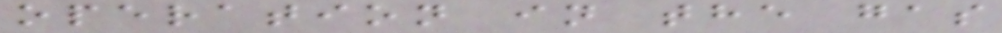operation in the gas
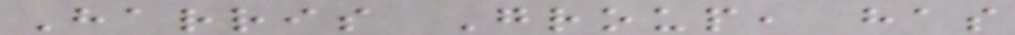Harris Group, has
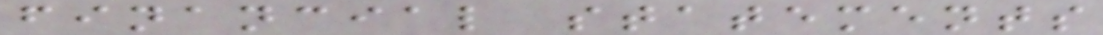financial statements
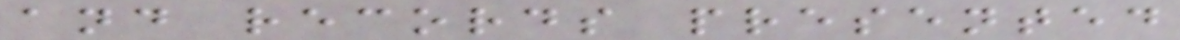and records presented
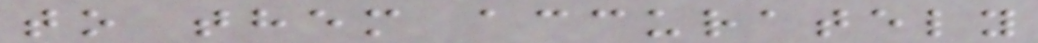to them accurately
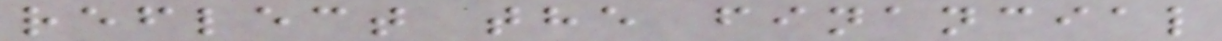reflect the financial
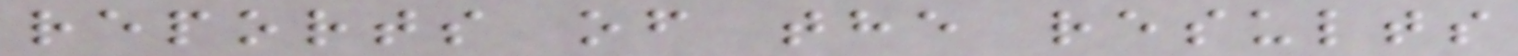reports of the results
